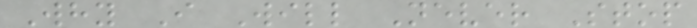Why I Will Never Stop
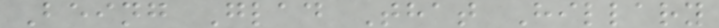Being Glad That Hillary
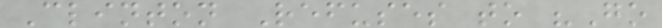Clinton Refuses to "Go
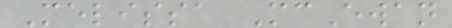Melissa McEwan
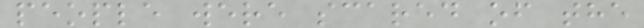people were scared of the
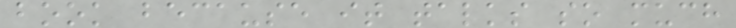book because it talks so much
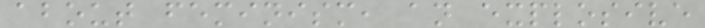about feminism, an explosive
